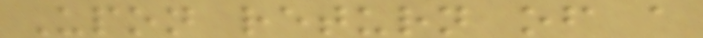Upon return of a
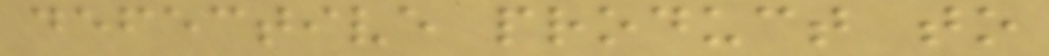defective product to
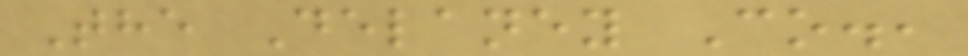The Delaney Co.,
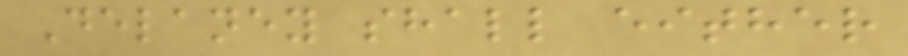Delaney shall either
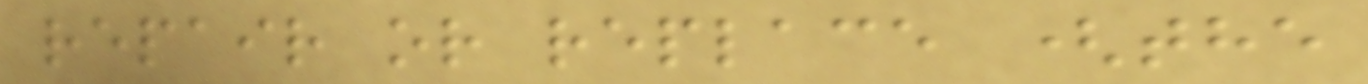repair or replace (the
